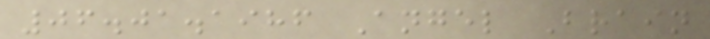06.01.1986 Angel Brain
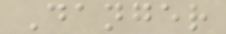Danger
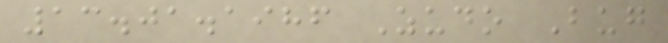13.01.1986 Zudo Bug
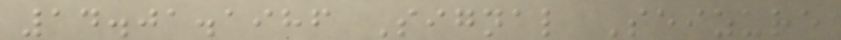14.01.1986 Signal Seizure
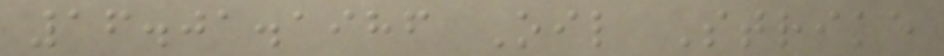16.01.1986 Oil Strike
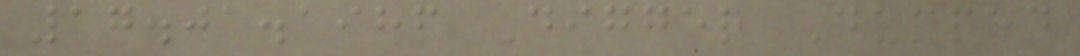17.01.1986 Digger Dumped
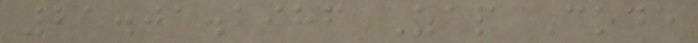21.01.1986 Zap Code
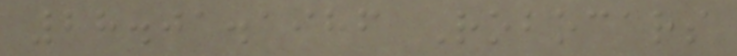28.01.1986 Robocars
